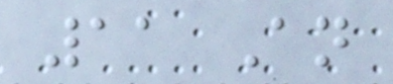11 An
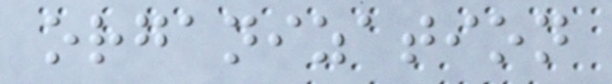organization
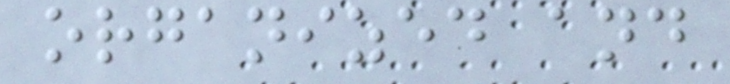organized and
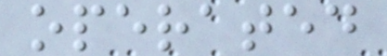operated
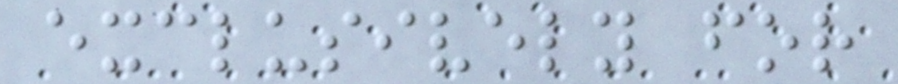exclusively for
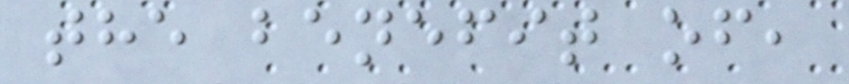the benefit of,
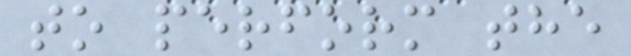to perform the
